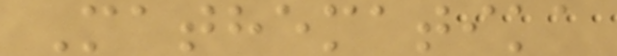Mathematika
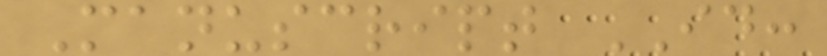Manuscript ID:
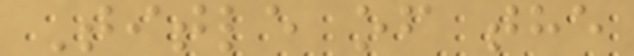Title of the
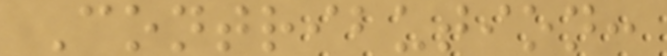Contribution:
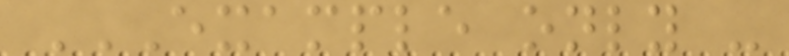EXAMPLE ONLY -
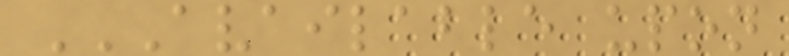AVAILABLE UPON
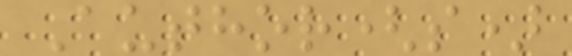Author(s)
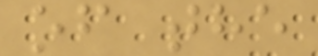of the
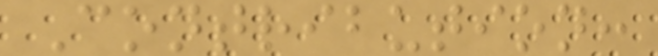Contribution:
